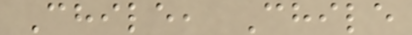Chile, Chile
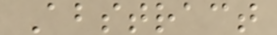Abstract
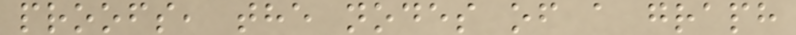proofs, the nodes of a graph
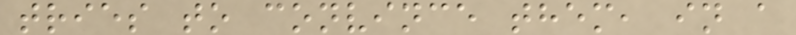tries to convince them, in a
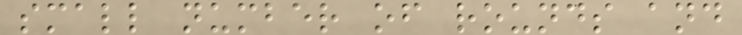small number of rounds and
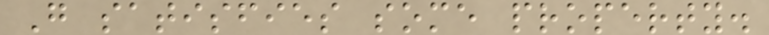G satisfies some property.
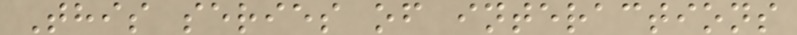This series of interactions
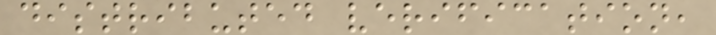distributed verification,
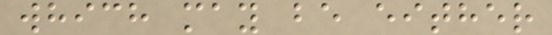which may be either
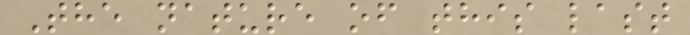The nature of this last
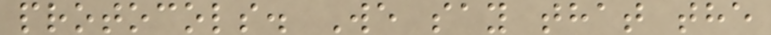protocols. We say that the
